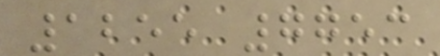1255 7753
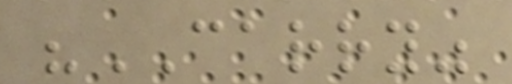"CARRY"
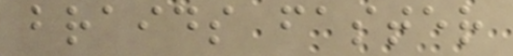braids faster
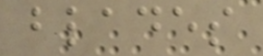blades
